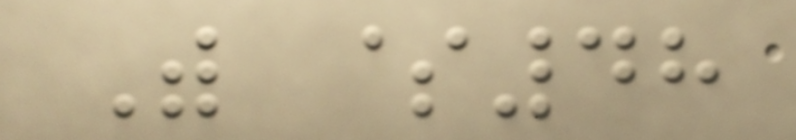With $48
